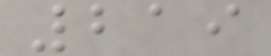219
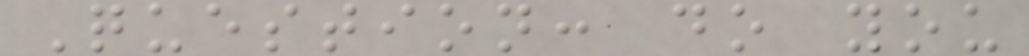Question: do you
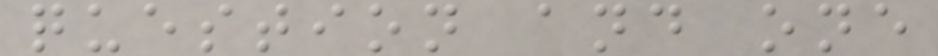question and one
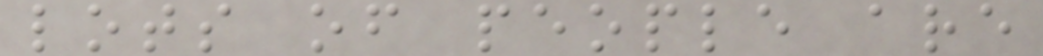lots of people are
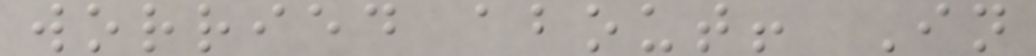worried about! In
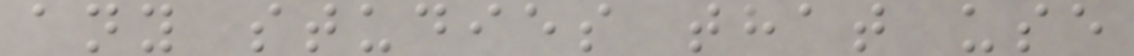any studies that use
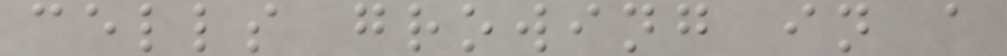cells growing in a
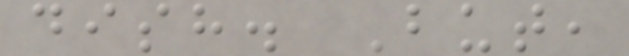dish. But,
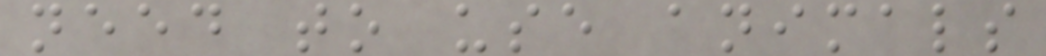need to use animals
